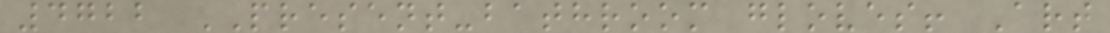4722 PRESENT-bathroom gloves! Art
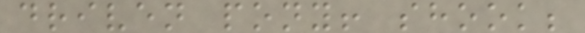driven pony! shook;
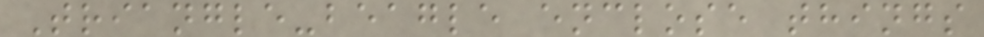Triangle-beagle enclose things
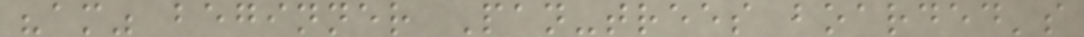"am" beginner Pan-trees boarded's
